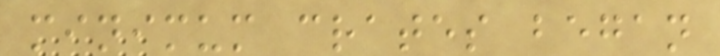minimum crates began
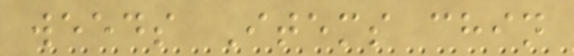weeds Items chin
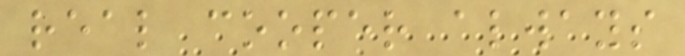real cooper always
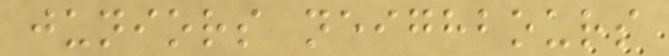juniors neighbours
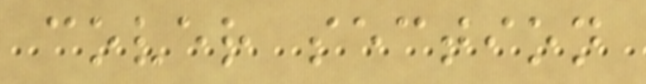cover section
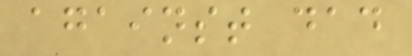against dad
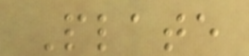Plate
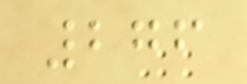276
